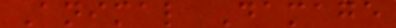Animal Damage
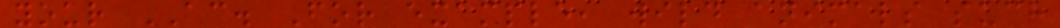your AC. For example, wild animals such
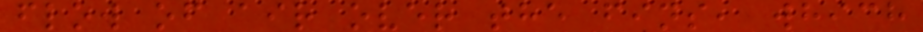flow of air over the fins, which
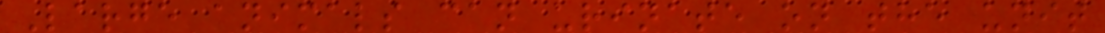Large animals can urinate on the unit
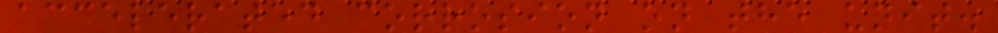accelerated corrosion on the unit.
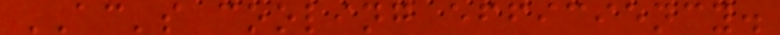AC's cooling efficiency.
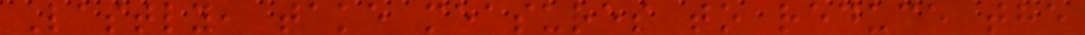Lastly, take measures to reduce the
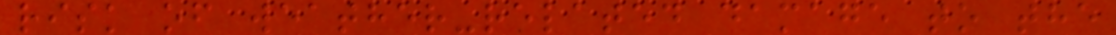risk of weather-related damage to the
